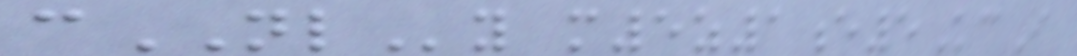cNLy m5z1e5KcI
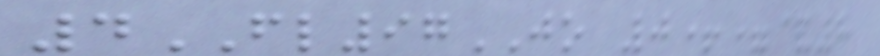4FL97JO 0+=&8
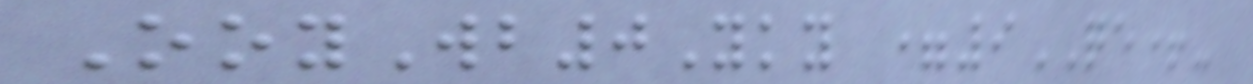OoyWb0Yky =9QE+-
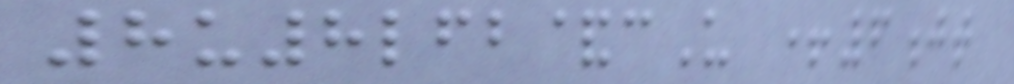8u8lfb&cU +6jt
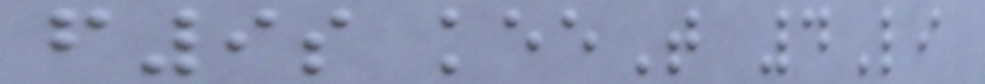f9s keeT 4Li
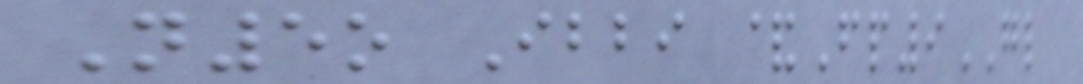N5o Ibbi &Fp9GL
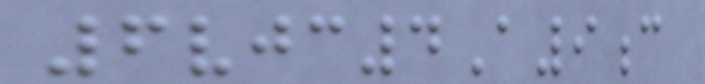6vjc4A9c
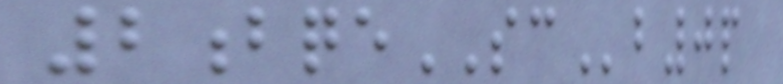2bqeSCb0p
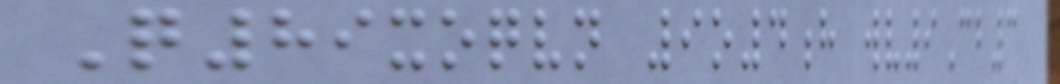Q89xoqvn 9o4h wv9Cb3
